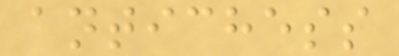antichess
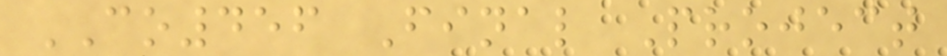CO456 Final Project
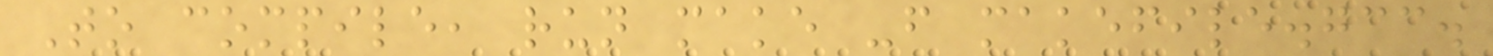To compile, run make -f makefile.gcc.
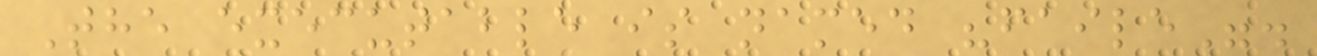The executable is named "faile".
